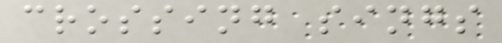crossing sings
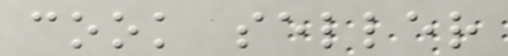cook seller
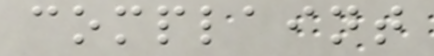complaint
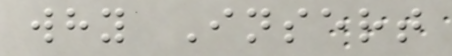why Insert
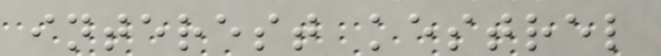interest kestrel
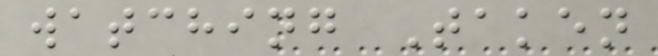watching Taken
